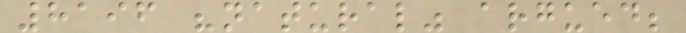8196 "natural" argued;
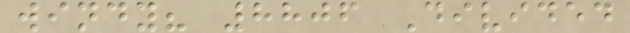windy? 8806 Divided
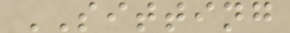SITTING
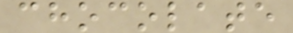chocolate
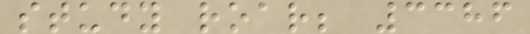study roar; 3386
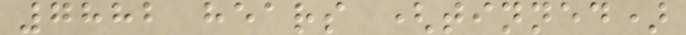7882 hears (tinned)
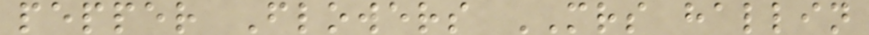pepper Flowers MRS hallin
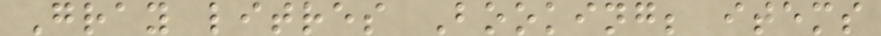Gray litres Booking; items
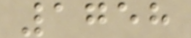1758
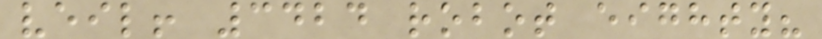veil! 3424 robot eighty?
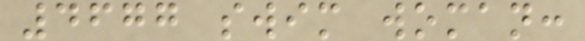4677 swim woman:
